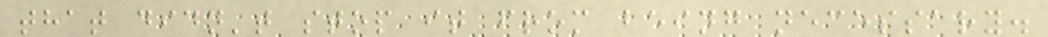that didn't stop it from being necessary.
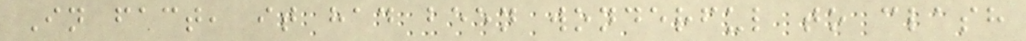In fact, it had been wonderful to clash
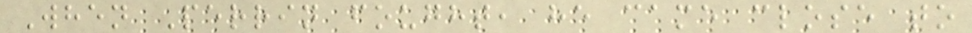When Perrin fought, he came close to
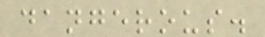dangerous.
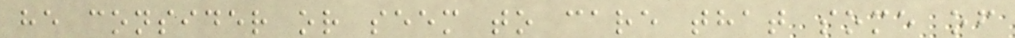he consider or seem to care that some of
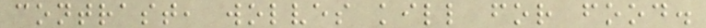contrast, wolves kill for food.
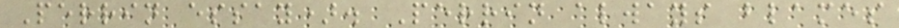Perrin essay). Perrin always blames
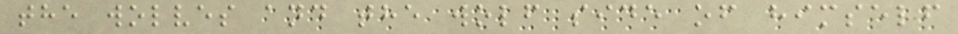the wolves and the wolf side of himself
